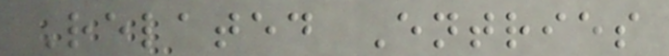Related Entries
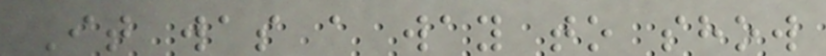It was a way to show
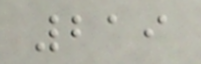219
